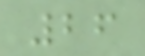26
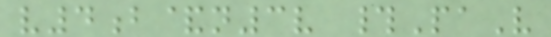v4b&n3v #PaV
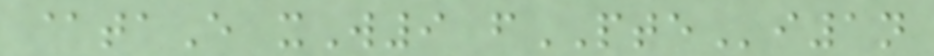@taE xW9 fPTEi1n
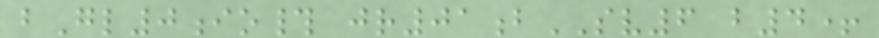bGl0io# jr01bSV6 b4+
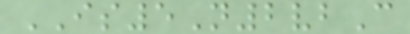IS5N2vbC
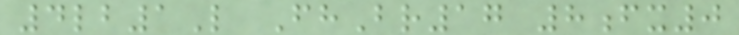4lb1L FhBr17 8fx0
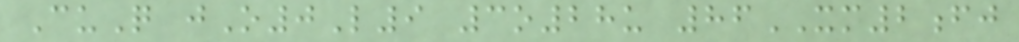CuQ jO0L9 3o28u 86XM2fj
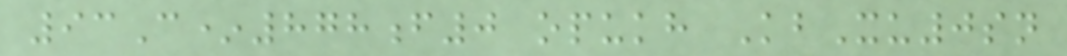93C*878f0 opukh KbXu0sn
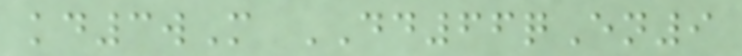kd3wM DD66qEn9
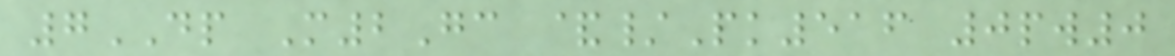7DP M2Gc &/Pk516 0pw0
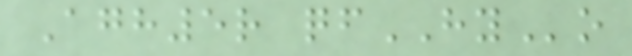Agh5r qfHYo
